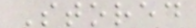Stored
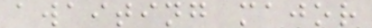awaiting major
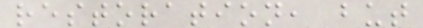restoration, but
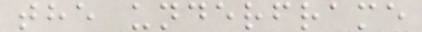the underframe
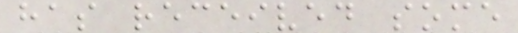has received some
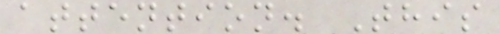attention. This
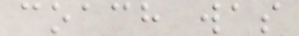coach was
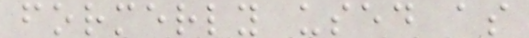formerly used as
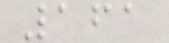161
